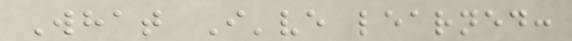What I've learned:
